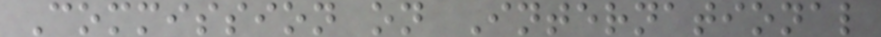Commission on International
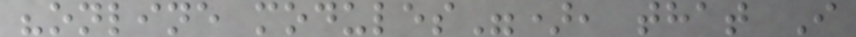"online modules"), that I
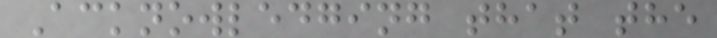Acknowledging that the
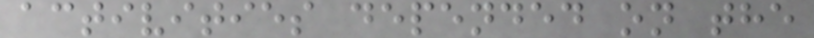activities depended on the
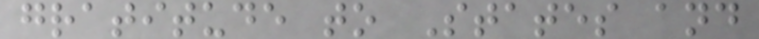gratitude to States and
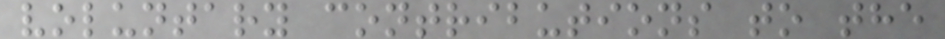voluntary contributions to the
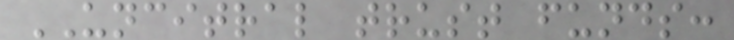UNCITRAL trust funds:
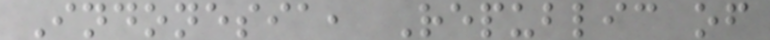Indonesia, Republic of
